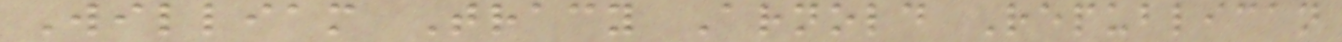William Tracy Arnold Republican
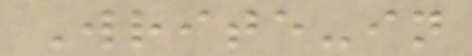Write-in
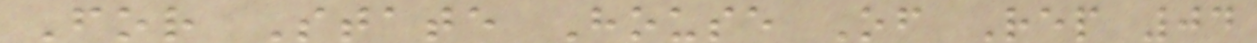For State House Of Rep 04
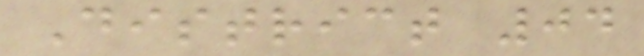District 04
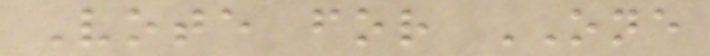Vote for ONE
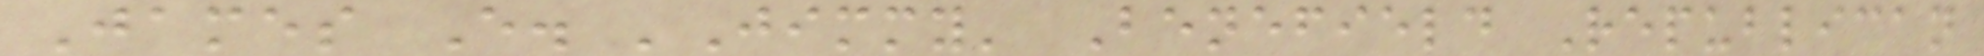James E. 'Jimmy' Benefield Republican
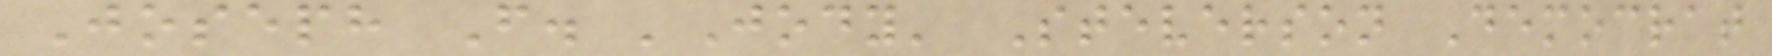Joseph F. 'Jody' Steverson Democrat
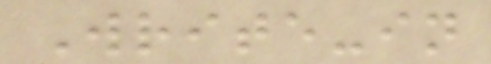Write-in
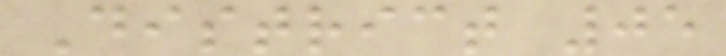District 05
